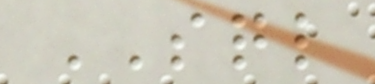SQL
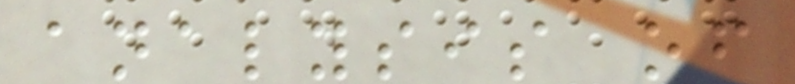analysis of
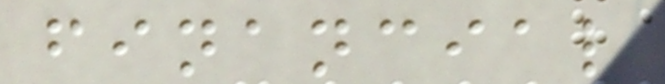financial
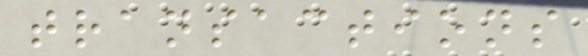transactions
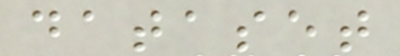dataset
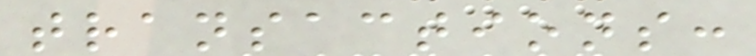transactions:
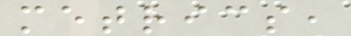metrics,
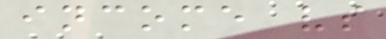income vs
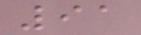91
